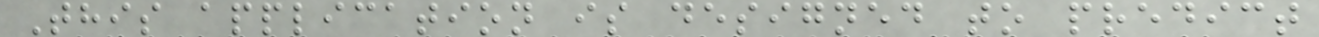This application is designed to predict
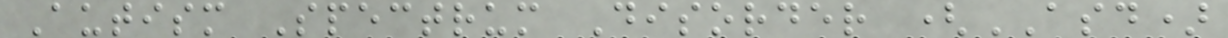Autism Spectrum Disorder (ASD)
